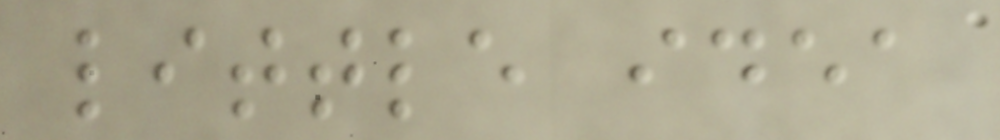little idea
